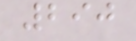290
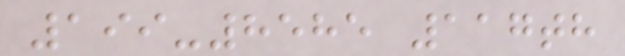199-8585 117th
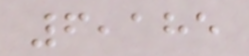6,185
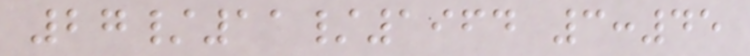27/11/1964 3:45
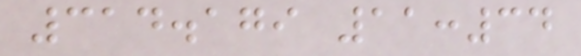314.179 11:34
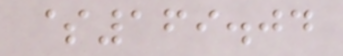$169.04
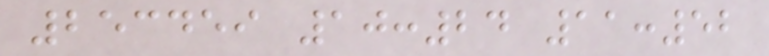253459 10:24 11:52
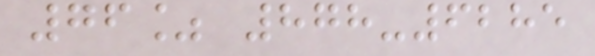76% 878-6285
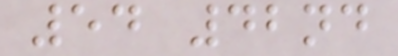54 42nd
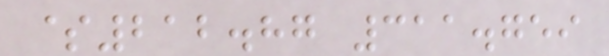$212.87 311.759
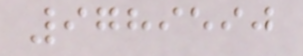9789590
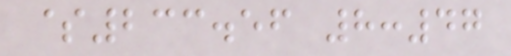$233.56 8:47
